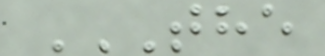THE
